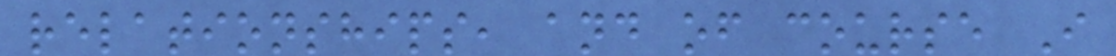relationships, and of course I
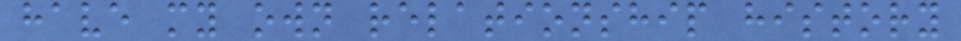have my own relationship history
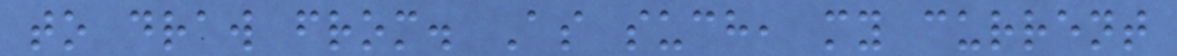to draw from. As such, my current
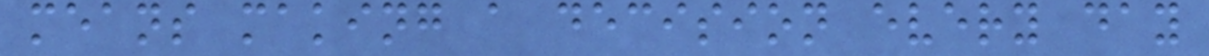means making a decision every day
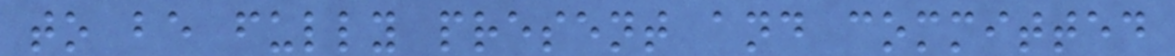to be fully present and committed
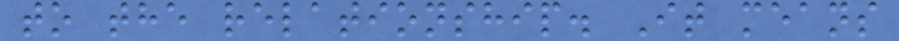to the relationship. It means
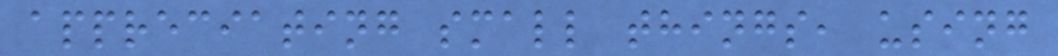appreciating small things, using
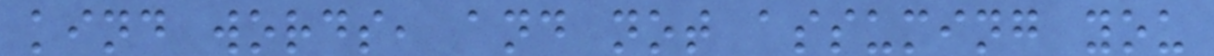kind words, and not assuming you
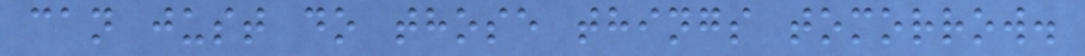can just do those things tomorrow.
